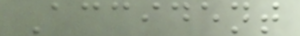Accident
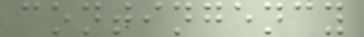contingency
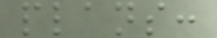plans:
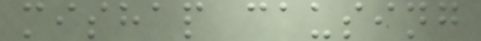mishap causing
